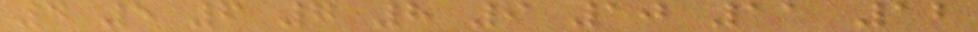4 5 6 7 8 9 10 11 12
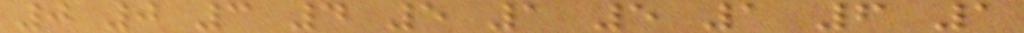0 0 3 4 5 1 5 1 6 1
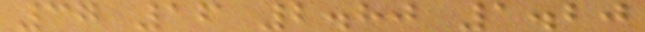37 16 2.80 1.20
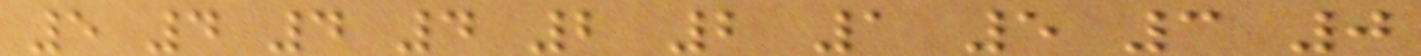5 4 4 4 2 2 1 5 3 0
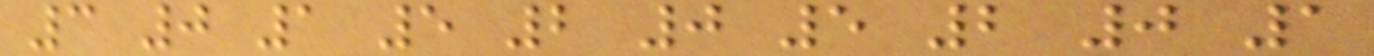3 0 1 5 2 0 5 2 0 1
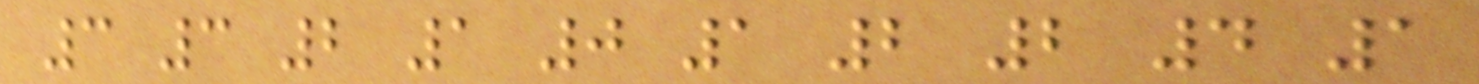3 3 2 1 0 1 2 2 4 1
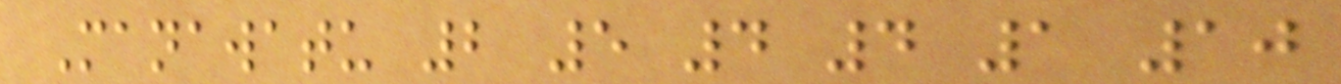Manawatu 2 5 4 4 1 10
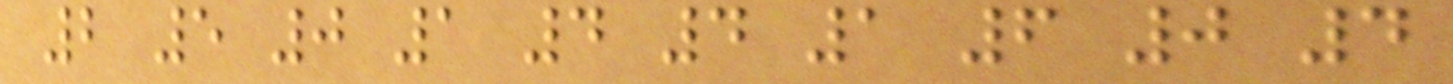2 5 0 1 4 4 1 6 0 4
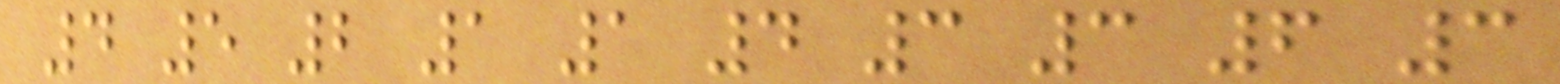4 5 2 1 1 4 3 3 6 3
